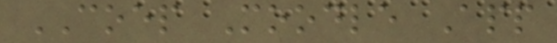COEP Moodle App
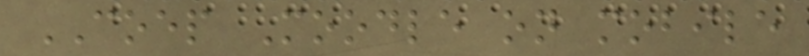COEP Moodle on mobile
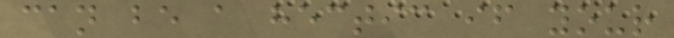can be a hectic if your
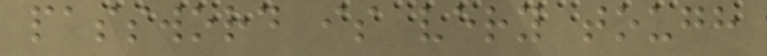password is very tough
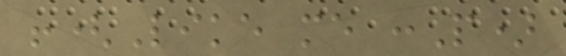!(Like me :P)
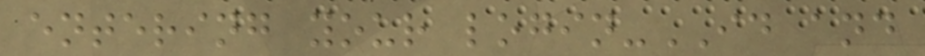entering your login-ID and
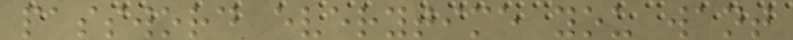password everytime you want
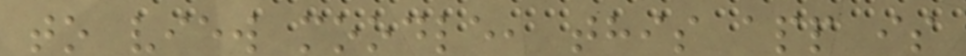to view moodle, this app is
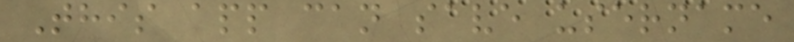This app can save username
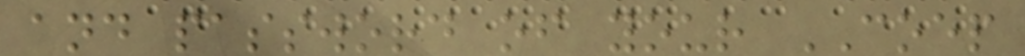and password of your COEP
